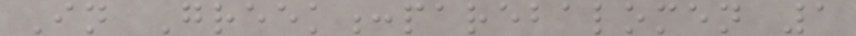In Greek:parebalomen 1
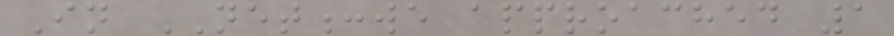In NET:we approached 1
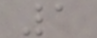1
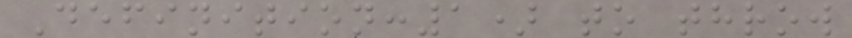Definition:1) to throw
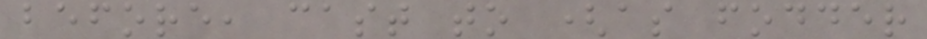before, cast to (as fodder
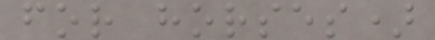for horses)
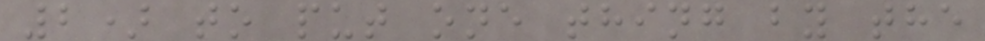2) to put one thing by the
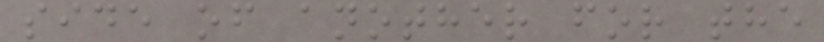side of another for the
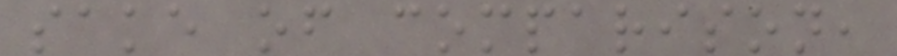sake of comparison,
